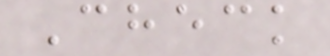Check
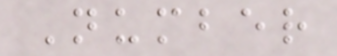Number
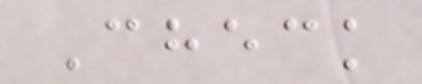Check
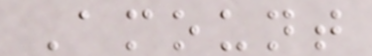Amount
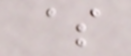$
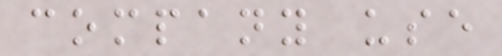company use
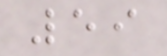59
